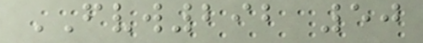FVW292 50
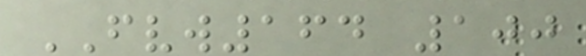FVW164 100
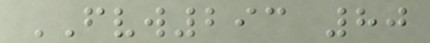FVW293 80
